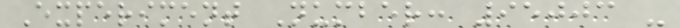Experiment Number: 95003 -
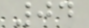04
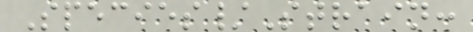Species/Strain:
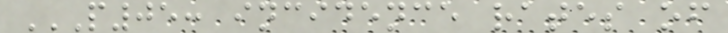P05: INCIDENCE RATES OF
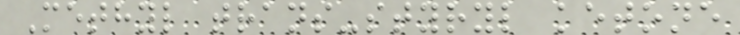Methyl trans-styryl ketone
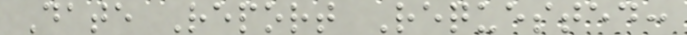Date Report Requested:
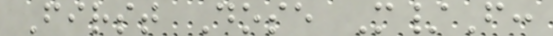First Dose M/F:
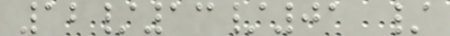12/13/01 /
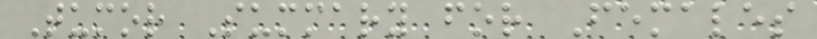Tumor Summary for Females
